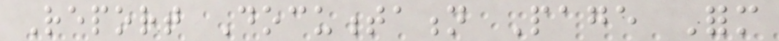Report Documentation Page Form
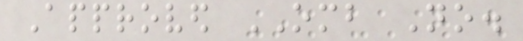Approved OMB No.
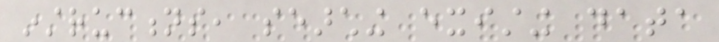instructions, searching existing data
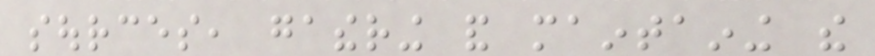sources, gathering and maintaining the
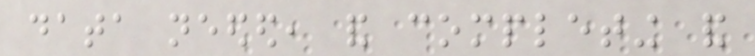data needed, and completing and
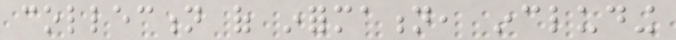collection of information, including
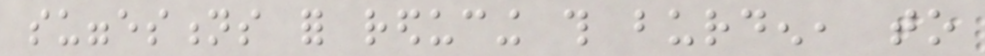suggestions for reducing this burden, to
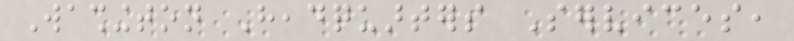Washington Headquarters Services,
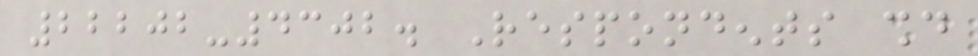22202-4302. Respondents should
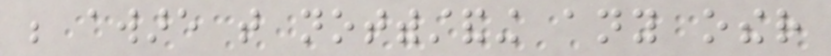be aware that notwithstanding any other
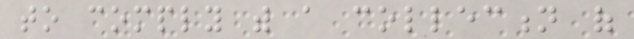to comply with a collection of
